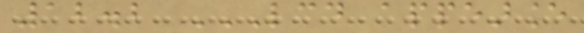12.2 LCD APPEARANCE
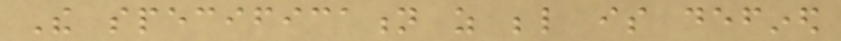The specification as below is defined
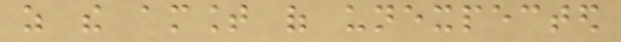as the amount of unexpected
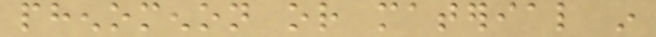phenomenon or material in
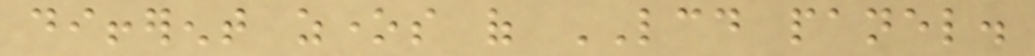different zones of LCD panel.
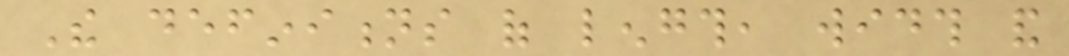The definitions of length, width and
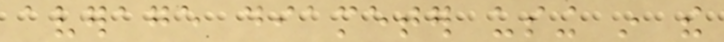average diameter using in the
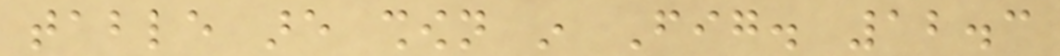table are shown in Fig. 12.3
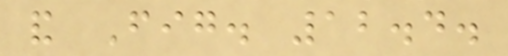and Fig. 12.4.
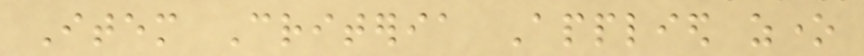Item Criteria Applied zone
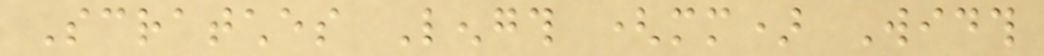Scratches Length (mm) Width
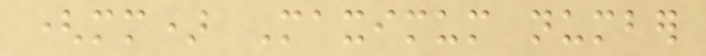(mm) Maximum number
